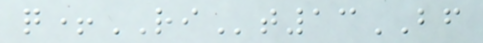q+RIt13BF
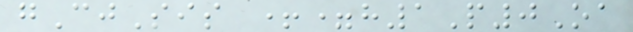gCjSis +=h1P0Oa
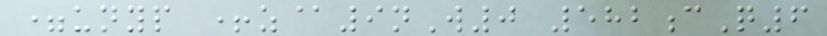=unyp +z@9nW0 582cQ6
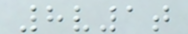8v1t
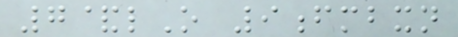7&lO 9fmbxn
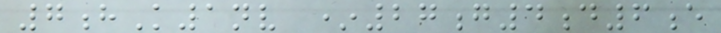7hK1nv *27g4d6e
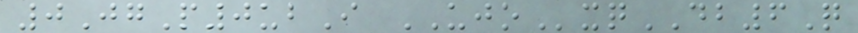0JgP0ubI UJOxqDB6Q
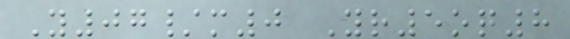Y07/m0 Yr5oq8
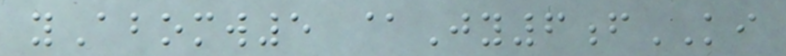yAbomw5 @Jy6fKI
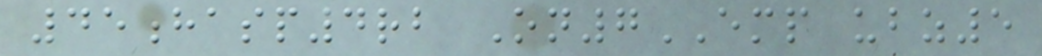45hasp4rb On7EMP ubz5
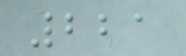221
